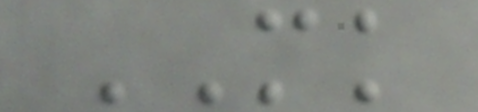MK
